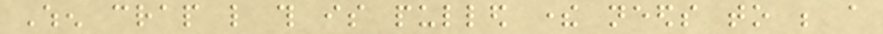When crap like this is pulled there needs to be a
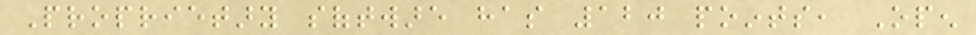Proprietary software has 120 points, Open
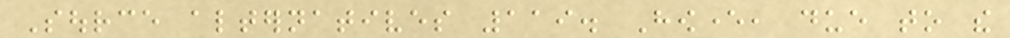Source alternatives 119. However, due to the
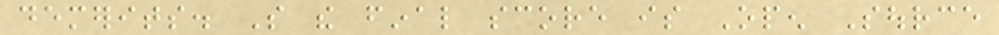demerits. So the final score is Open Source
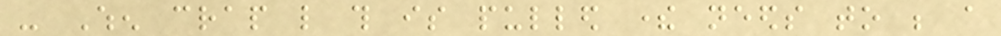- When crap like this is pulled there needs to be a
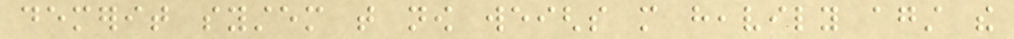demerit system that now weighs more heavily against the
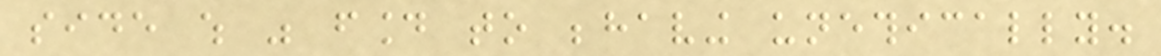side which was found to behaving unethically.
